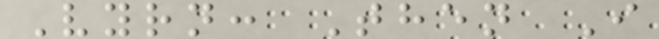Vyrn: Then I
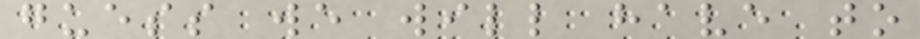guess we will have to
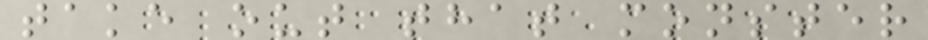take out that monster
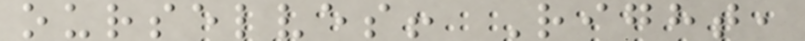ourselves! Right,
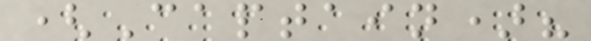(Captain)?
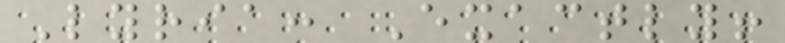Lyria: Exactly!
